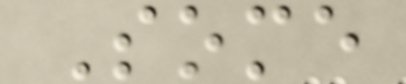Some
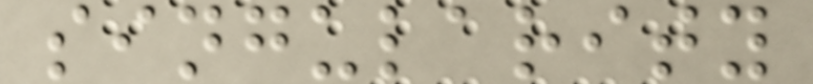singularity
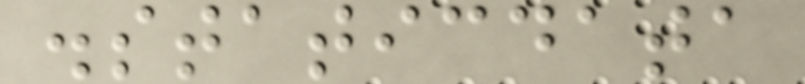.staticdata
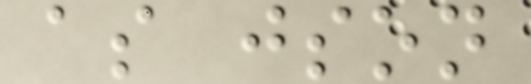as json
